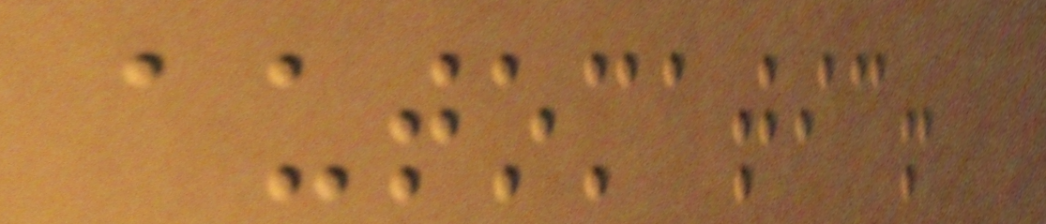automatic!
